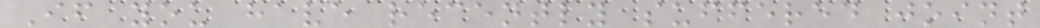If you have recently suffered joint
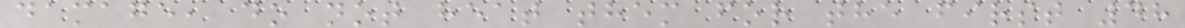damage, do not heat them for the first 48
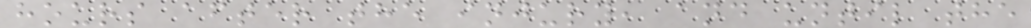hours after the injury, and until the
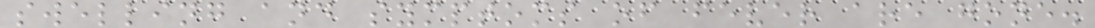swelling and symptoms of fever are gone.
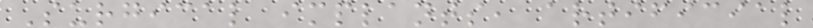Surgical implants, artificial
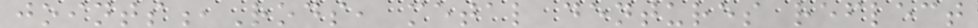joints,Rods, metal dentures reflect
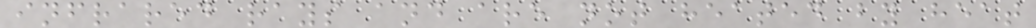infrared rays and are not heated by heat
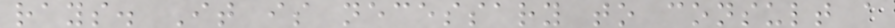rays. It is necessary to consult a
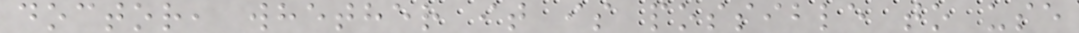doctor, whether it is possible to use
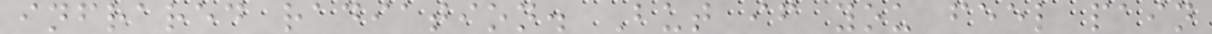infrared radiation. But if you feel pain
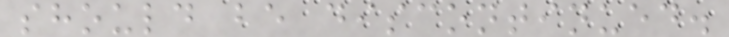should be discontinued.
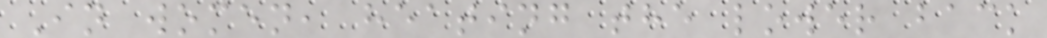In women, heating the lower back
